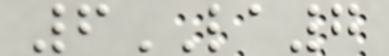6LA7
